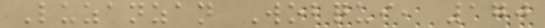Luzanzan Wobqui, 170
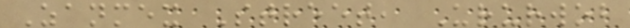Zanmex Street, Ururwob
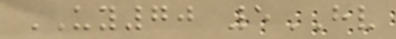UY70 5HV
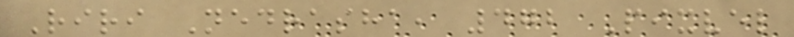Riri Nedrasha, 472 Pixvel
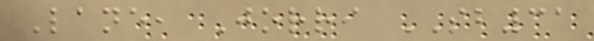Lane, Jorri SB31
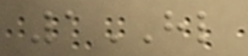1HL
